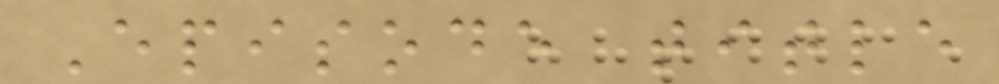Episode title
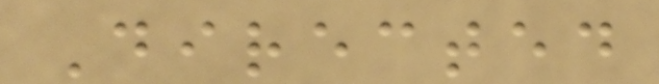Directed
